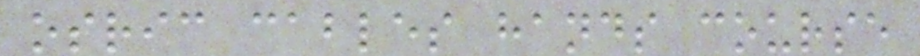osric cables hands course
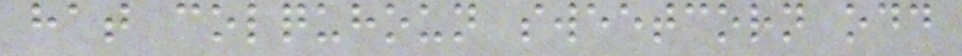hat colquhoun sweetcorn odd
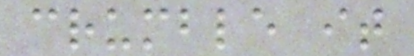crumble it
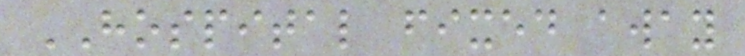HOSPITAL fixed away
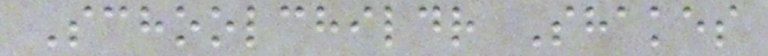Schoolchildr Shakes
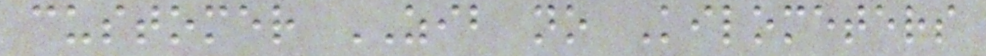customer ZIB no Kilometers
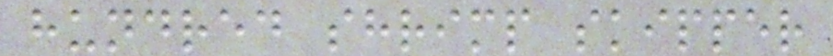hundred shrimp skipper
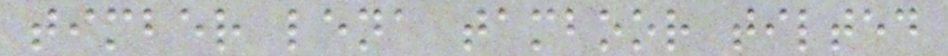timber lena tamboor tilted
